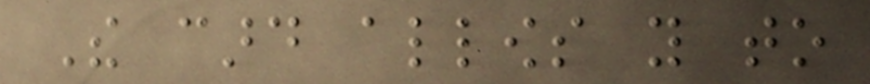The card allows you to
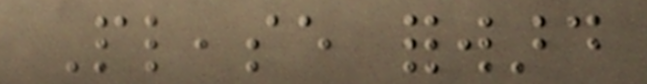Please forward
